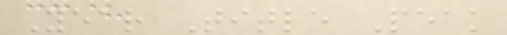Year Title Peak
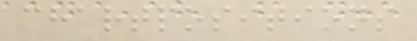chartpositions
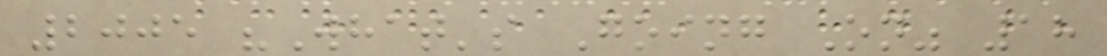2005 "What's Going On" 18
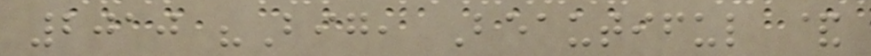2010 "Big, Beautiful &
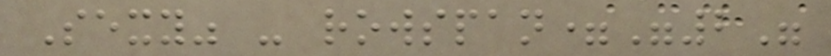Sexy" - rowspan="2"
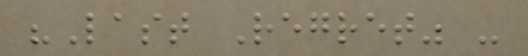"Last Regret" -
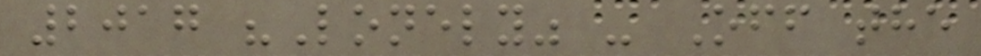2017 "Lonely" - Off the
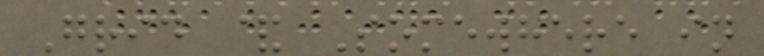Grid & Somewhere in
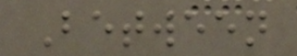Between
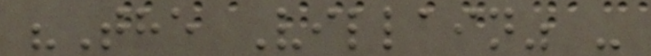"The Villain" -
